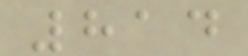814
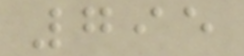795
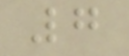7
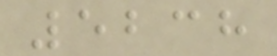5238
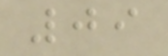09
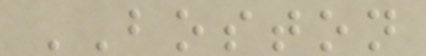BOSTON
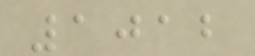1012
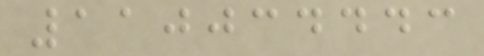110034443
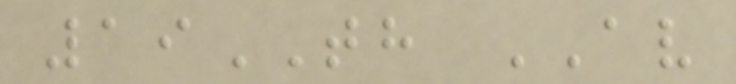19TH AV
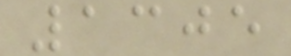1305
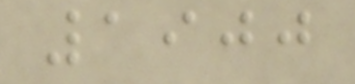1900
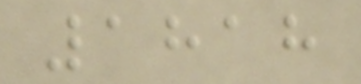1818
